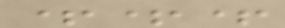+++
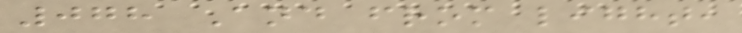078 And from light,
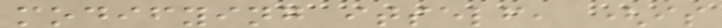modifying itself, (is
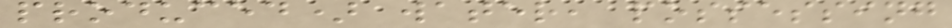produced) water, possessing
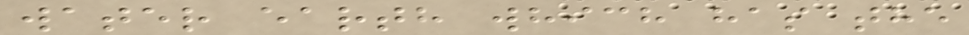water earth which has the
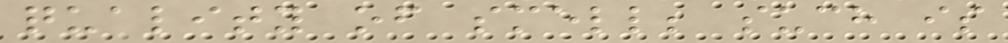quality of smell; such is
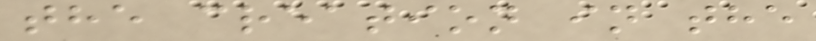the creation in the
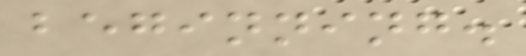beginning.
